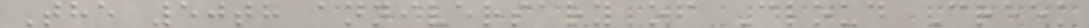The 50th anniversary of Cloud Creek
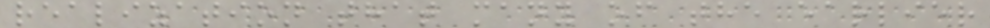realization that many of the earlier
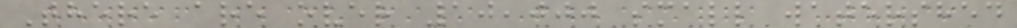There are over 10,000 small watershed
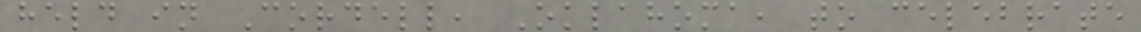held in Cordell, Oklahoma, to celebrate
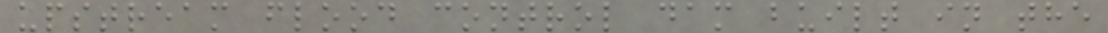upstream flood control dam built in the
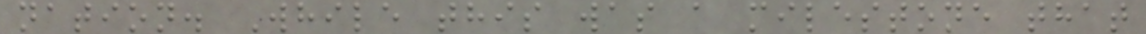nation. While this was a milestone that
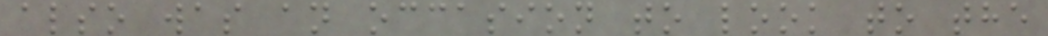also was an occasion to look to the
